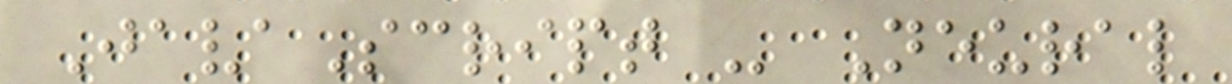JavaScript - Neural
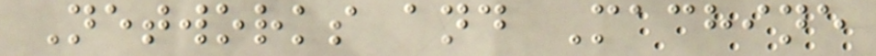Networks and Machine
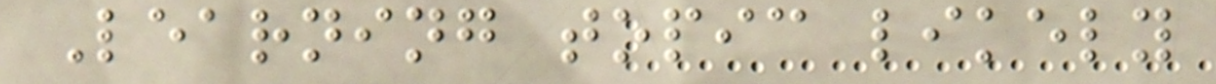Learning topic likely
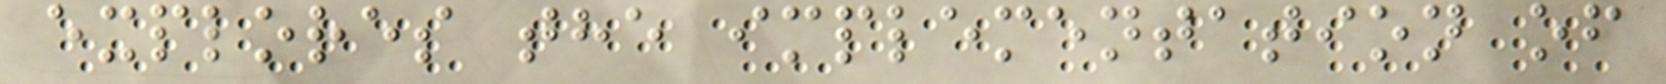explores the implementation of
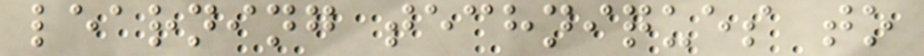learning techniques to
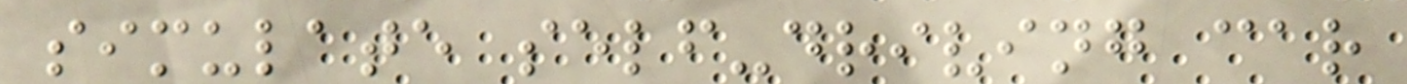simulate self-driving car
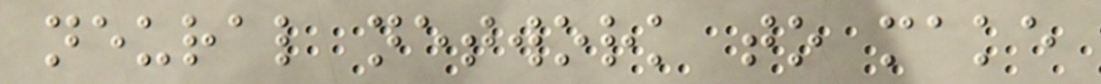neural network to make
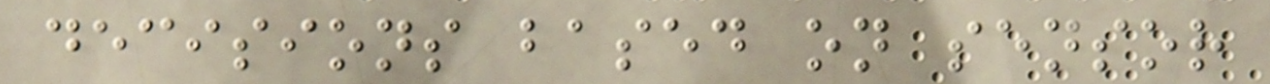decisions based on sensor
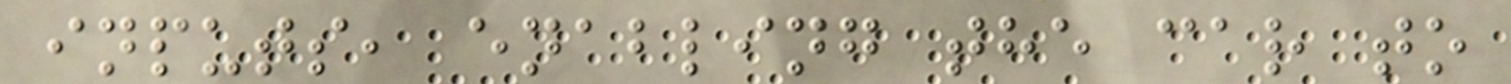inputs, enabling the car to
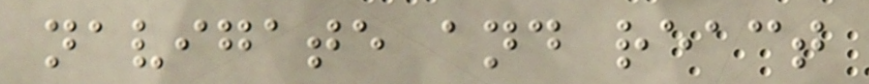navigate and react
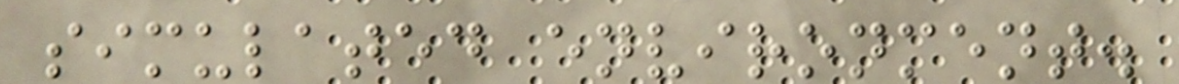simulated environment.
